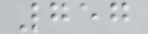757
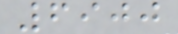6900
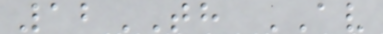12TH AV
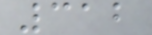312
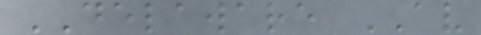DELAWARE AV
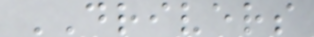DRIVERS
